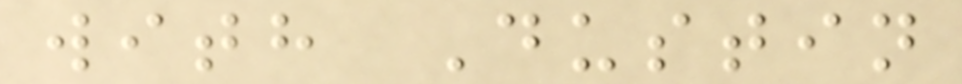with Dustin
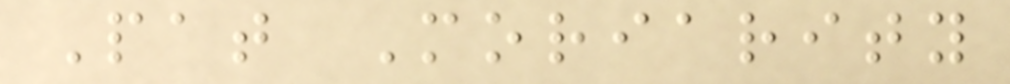Pat Moriarity
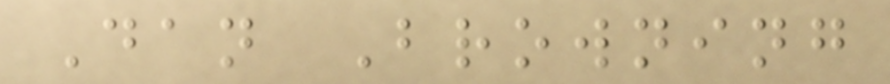Dan Browning
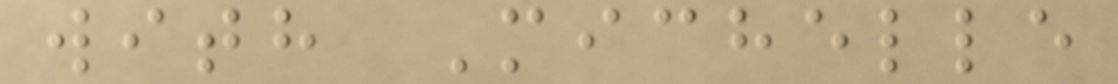with Michelle
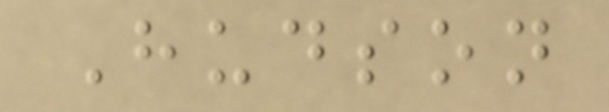Hudson
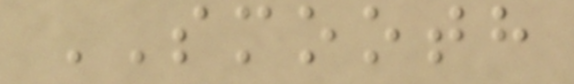SMOOTH
